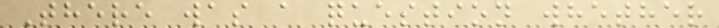There was a question whether
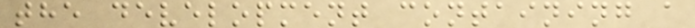the development containing a
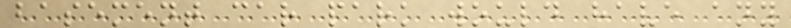basement car park would have any
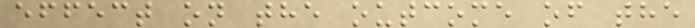effect on the outcome of the
